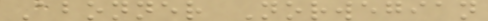Abonner Norwegian
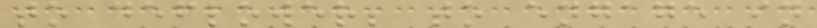to deflower; to engage in
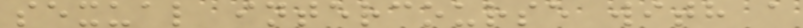sexual intercourse with a
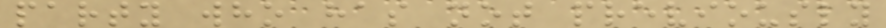party who has not previously
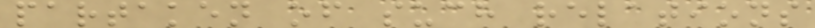partaken of such relations
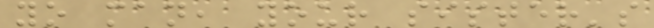yo man, your sister's
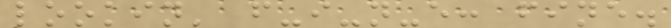lookin' f-i-n-e: fine.
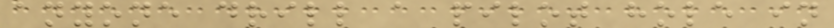anyone drill a pilot hole in
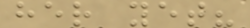her yet?
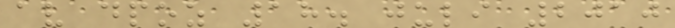av dpoz 18. juli 2010
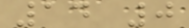14 0
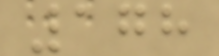178
